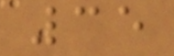35
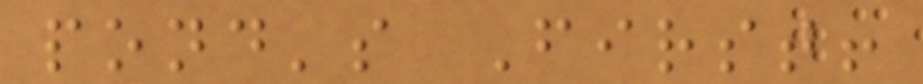pond's First!
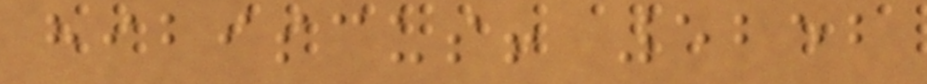hibiscus! 5252
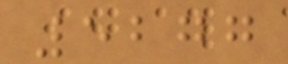5277
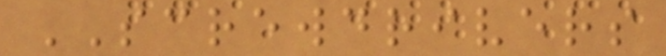SCREWDRIVERS
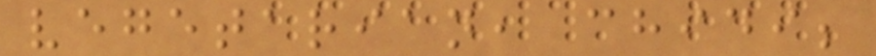vegetarian, chidi;
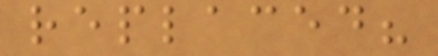replaced?
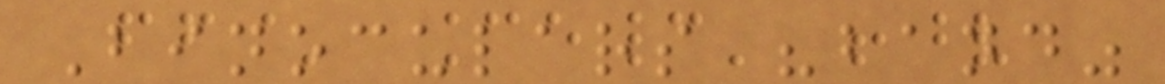Binoculars "band"
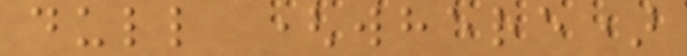dull (where)
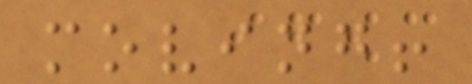moving!
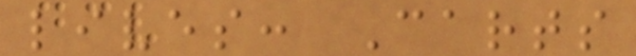lives: Carts
